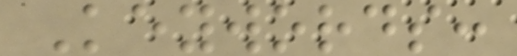Keywords:
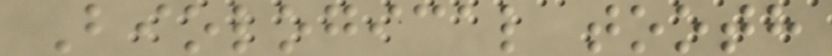Biological tooth
